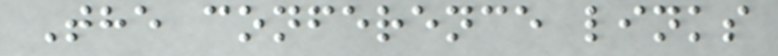The conference links
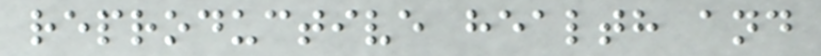reproductive health and
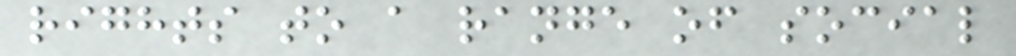rights to a range of social
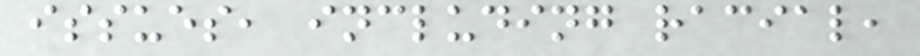issues, including racial,
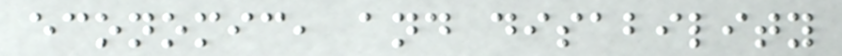economic, and disability
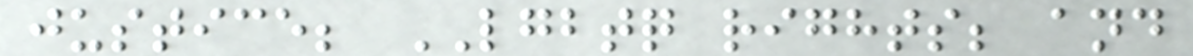justice; LGBTQ rights; and
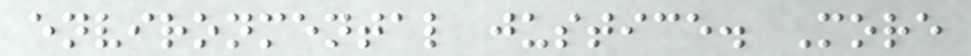environmental justice. More
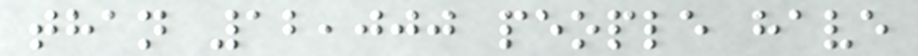than 12,000 people have
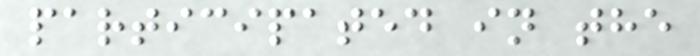participated in the
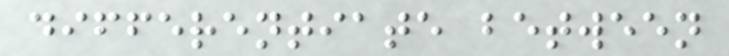differentiate between
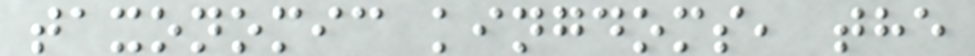taxonomic kingdoms, the
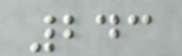243
